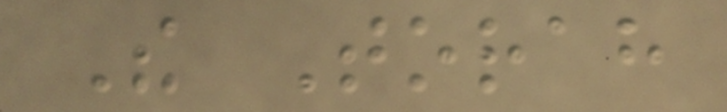The Torah
